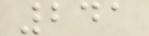241
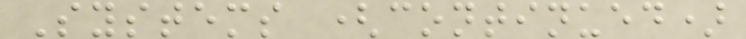Systems (continued)
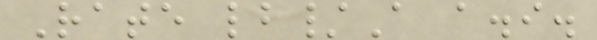Rate lb/A a.i.
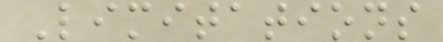Limitations
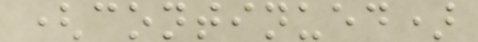(continued)
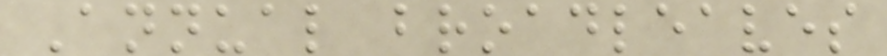Annual broadleaves
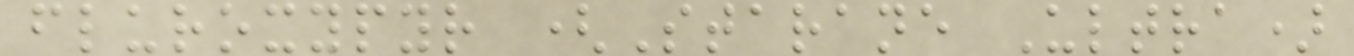fluroxypyr (Starane Ultra)
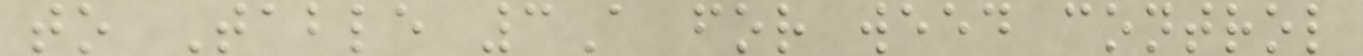to Table 3A for weed control
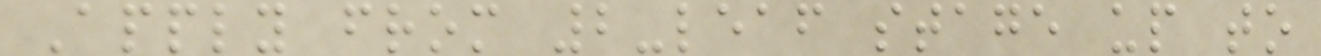Apply from 2-leaf stage up to
